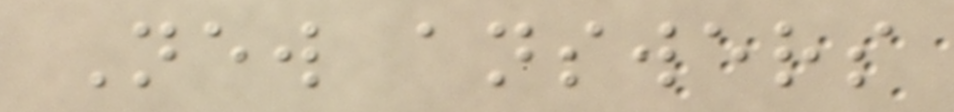New answers
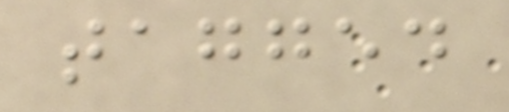tagged
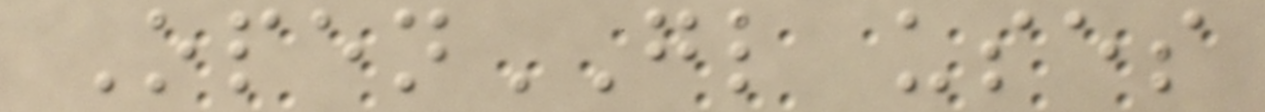OpenGL uses
